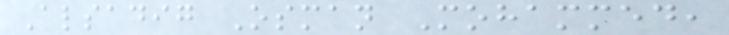Alsadig Osman Mohammed,
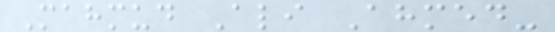Mahmud Ali Ahmed-
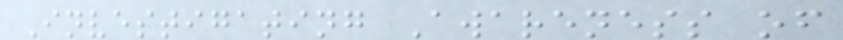Investigating Awareness of
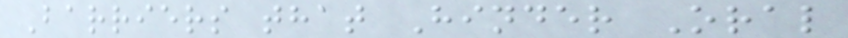Barriers that Hinder Oral
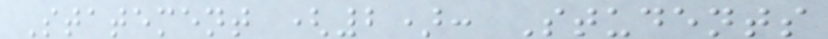Statement (2): Students
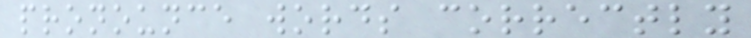pronounce words correctly
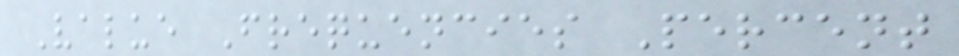Value Frequencies Percent
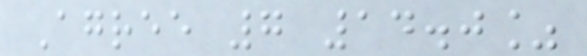Agree 7 14.0%
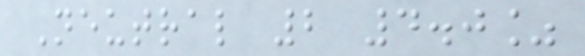Neutral 2 4.0%
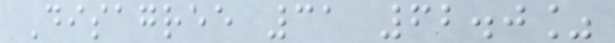Disagree 31 62.0%
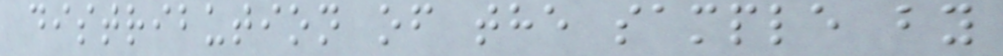distribution of the sample by
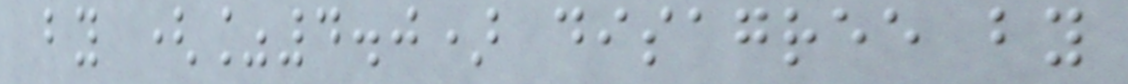by (%4.0) disagree by
